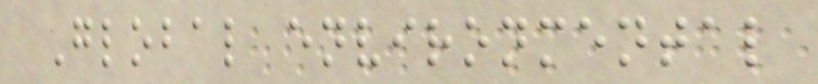Global environmental
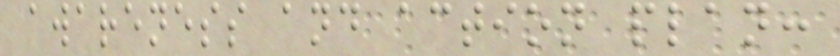awareness and action plan:
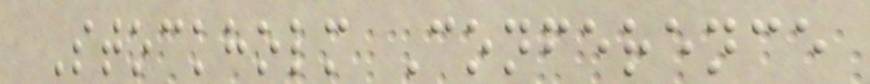Stockholm Conference
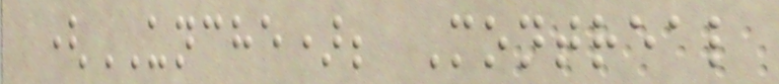(UNCHE); Montreal
